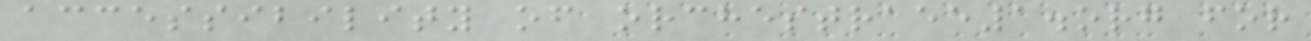accessibility of orchestraee1.org for
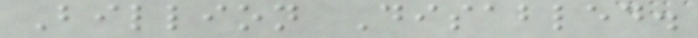Billion Disabled.
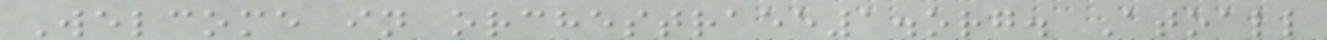Welcome in orchestraee1.org. Atoall
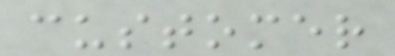customer
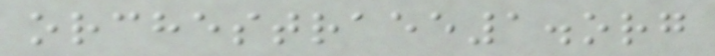orchestraee1.org
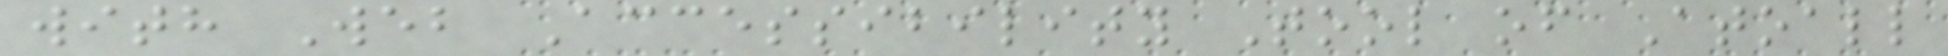with Web Accessibility Tool of Atoall
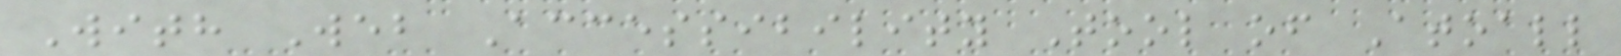With Web Accessibility Tool of Atoall
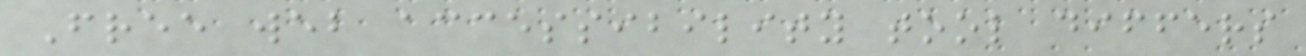Free web accessibility tool differs
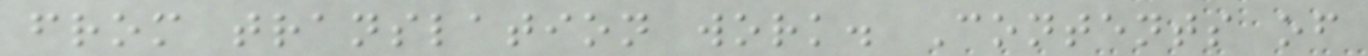from translation work. Contents of
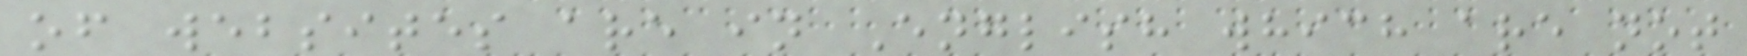of websites are in English which are not
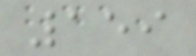159
